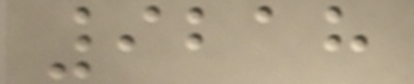9218
